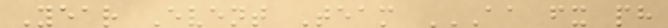Year Event Team AA FX PH
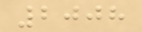2008
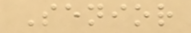Senior
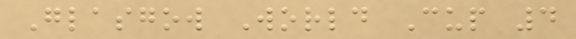Glasgow World Cup 4
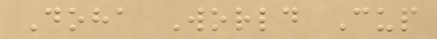Doha World Cup
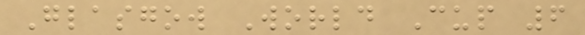Glasgow World Cup 6
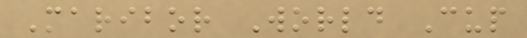Maribor World Cup
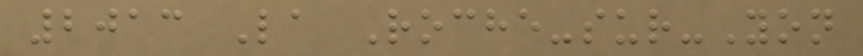2013 La Roche-sur-Yon
